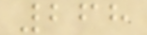268
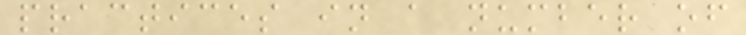practices in a number of
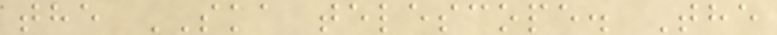the SKA telescope. The
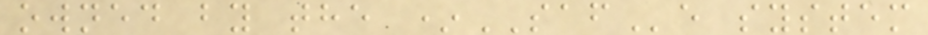owned by the *SAFe system
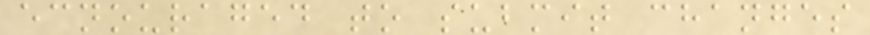ecnouraged to submit changes
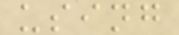using
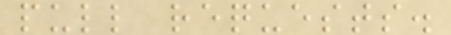pull requests.
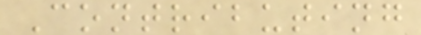Contributing
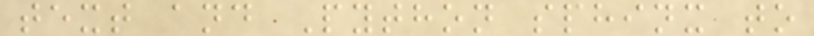text and Python sphinx to
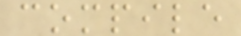compile
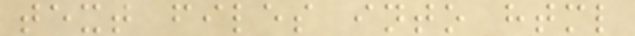text files into html
